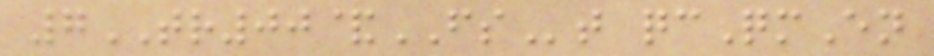7TR00&FSt qcQmEn
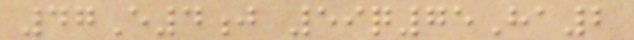47E4j 59q75Ha2
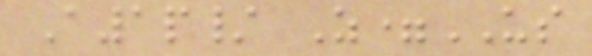A1p/ Z=US
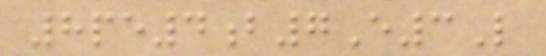8pe4b7E3L
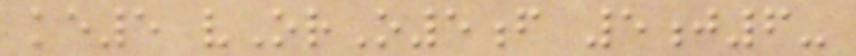ke5 vOrO5f 5j6-
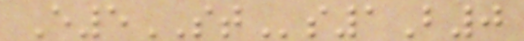E5STs1B0
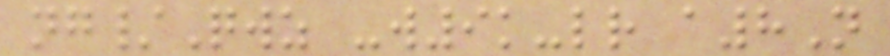ng/Qwz -w9k-lr a8N
